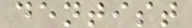dentist
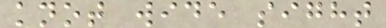knot wide sight
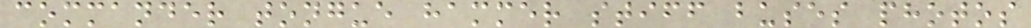commander tongue hammer stiff buses photos
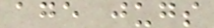age jugs
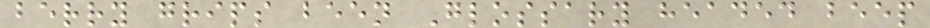berry grips been Glossary headed beep
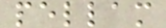pellam
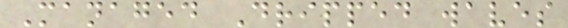Managed Dripped waves
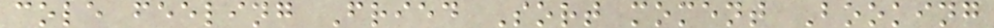cole feeling Fried Sort moment Booking
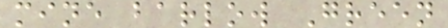mine barlow Green
